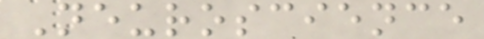Neuroscience
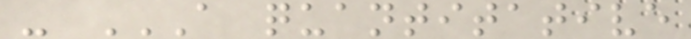- A QUANTITATIVE
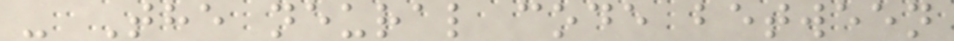- The neural code between
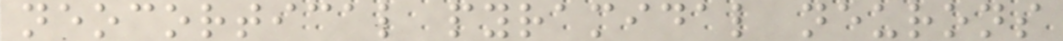neocortical pyramidal neurons
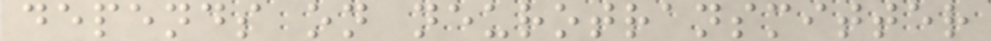depends on neurotransmitter
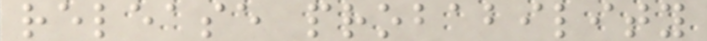release probability
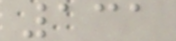131
